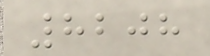8208
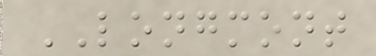LONGMONT
